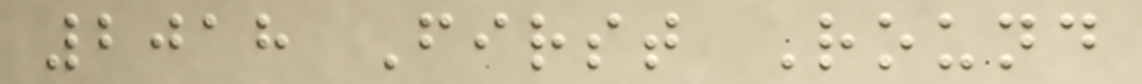2018 First Round
